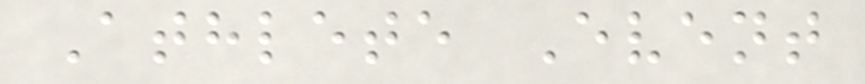Athlete Event
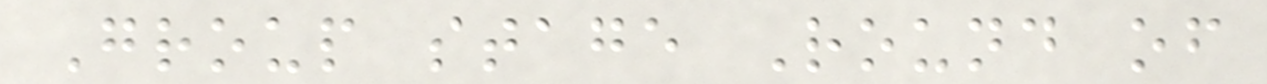Group stage Round of
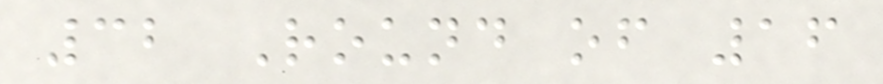32 Round of 16
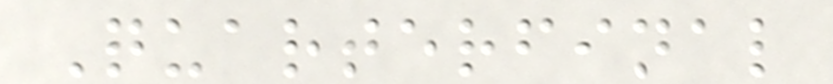Quarterfinal
